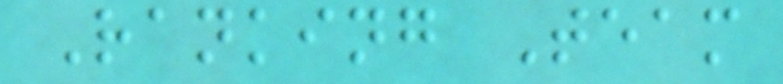Ranking Team
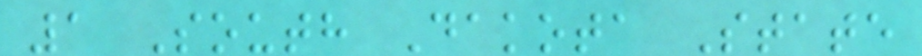1 South Dakota State
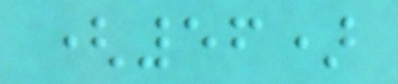(56)
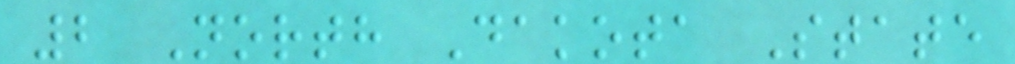2 North Dakota State
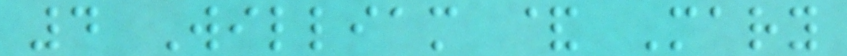4 William & Mary
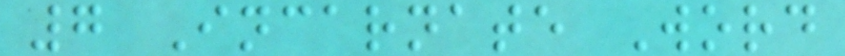7 Incarnate Word
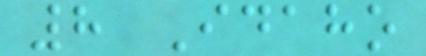8 Idaho
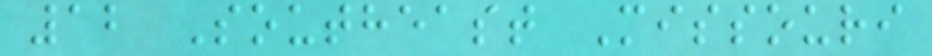12 Southeast Missouri
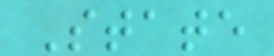State
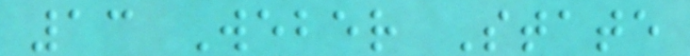13 Weber State
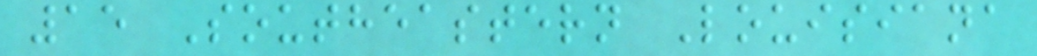15 Southeastern Louisiana
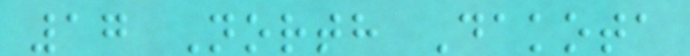17 North Dakota
